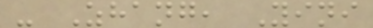- Zhang, Yini
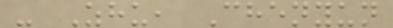- Zhu, Chenyun
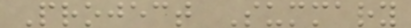Project Summary
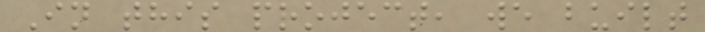In this project, we built
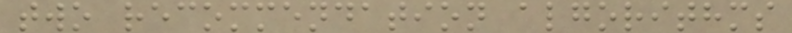two recommendation algorithms
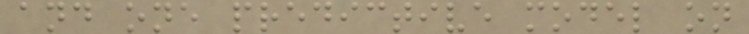and one predictive model on
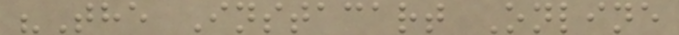"The Instacart Online
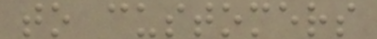to customers
